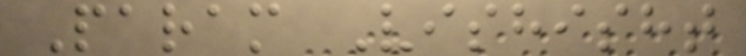Param Vishisht
